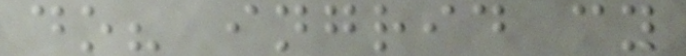do? ingrid cy
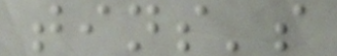tins's
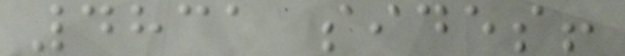4831 sides!
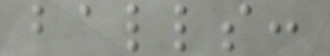balls:
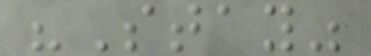"Stay"
